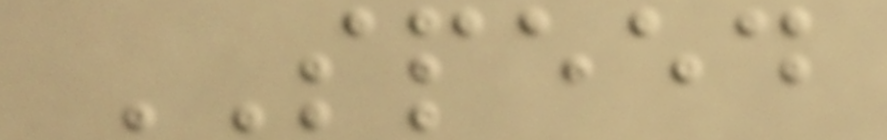SPEED
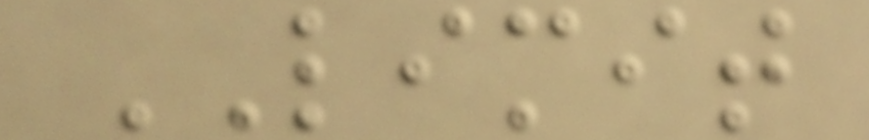LIMIT
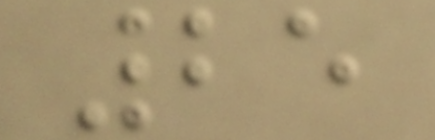25
